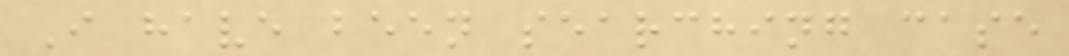I have been searching case
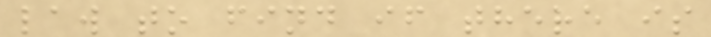law to find if there is
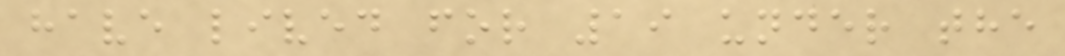have lived for 19 under the
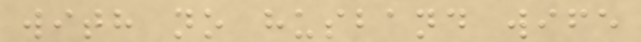with no husband wife
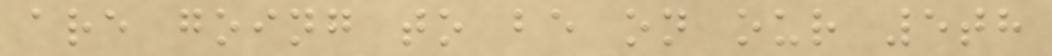are going to be on our 5th
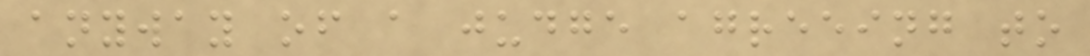anyway of a judge agreeing to
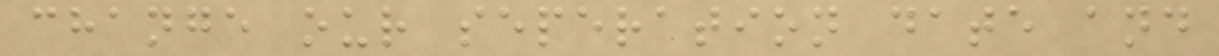change our seperation date and
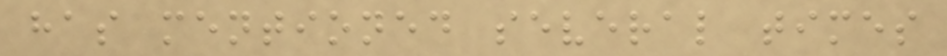has mentioned several times
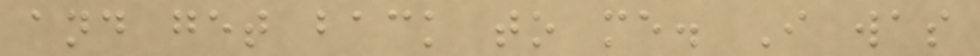and get back to me. I was
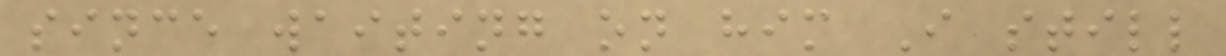since waiting on him I still
